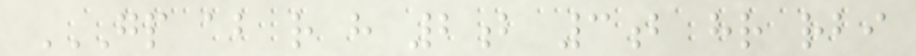GP AB R H 2B 3B HR RBI
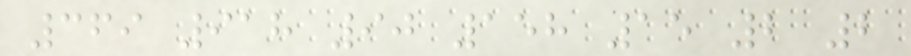369 918 90 158 15 2 2
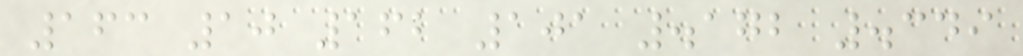163 10 162 101 .172 .349
